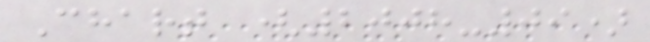Chart (2008-09)
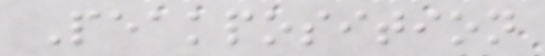Peakposition
